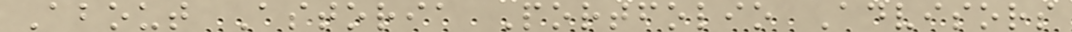About Astoria Portfolio Advisors
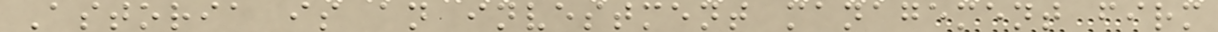Astoria is an investment management firm
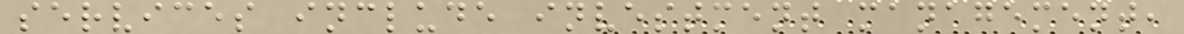services include investment management,
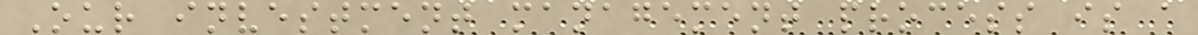Our investment management process is a
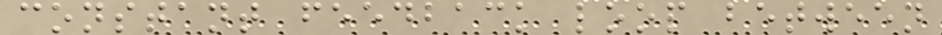constant feedback loop between
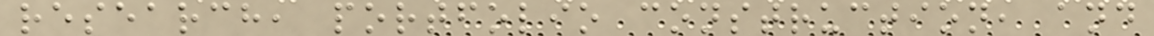research, portfolio construction, and
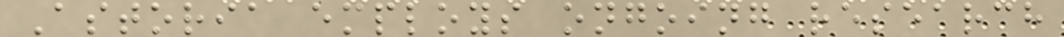Astoria employs ongoing research
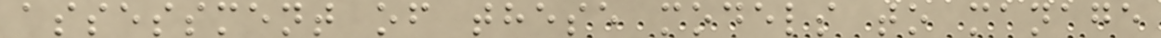assessment of these models to manage
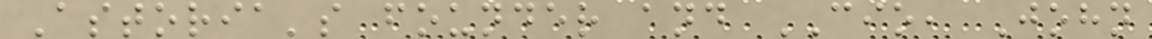Astoria's founder and CIO, John
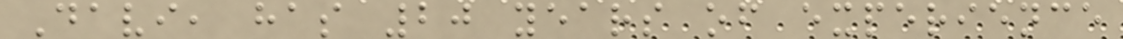Davi, has 20 years of experience
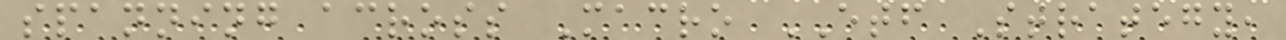spanning across Macro ETF Strategy,
